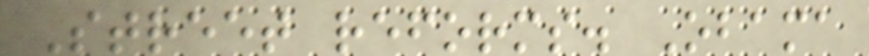Street reforms. Obama
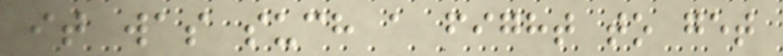it was such a fight to get
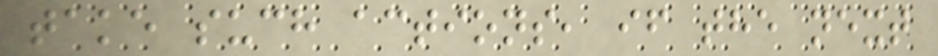take such actions, if the next
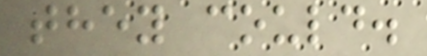they could.
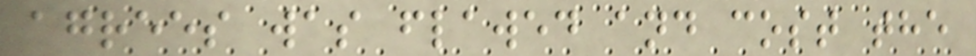agrees was flawed and cost the
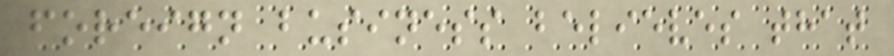foreign business believes that
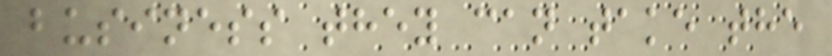business they can take the
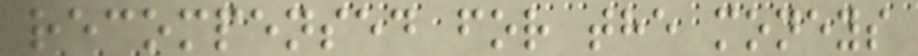recompensed for the moneys
